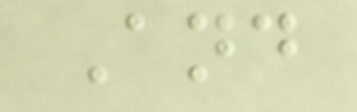And
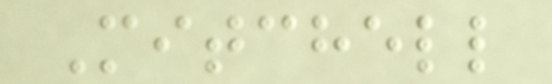Mitchell
